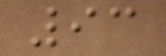93
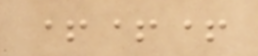+++
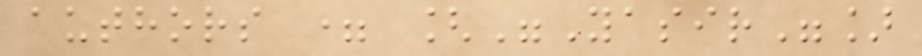authors = ["Yasir"]
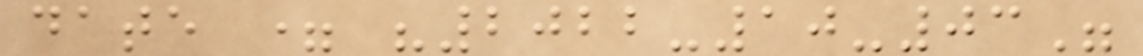date = "2022-10-03"
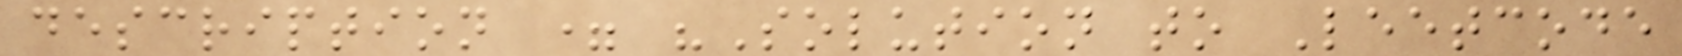description = "Solution to Leetcode
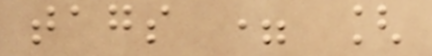tags = [
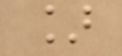]
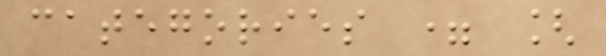categories = [
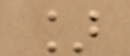]
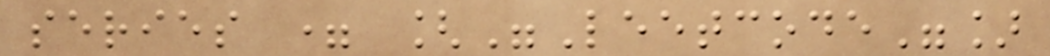series = ["Leetcode"]
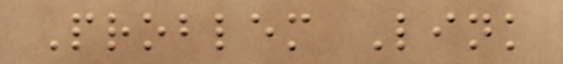Problem Link
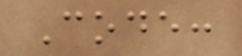Code:
